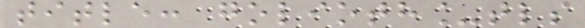title: golioth_tls
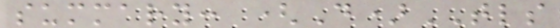summary: (D)TLS
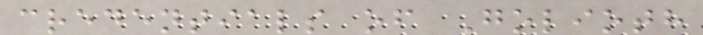credentials of Golioth
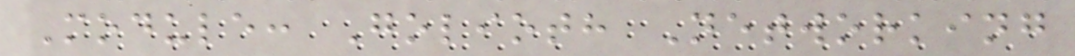Module: Golioth Networking
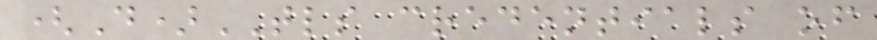(D)TLS credentials of
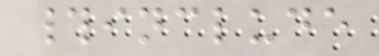#include
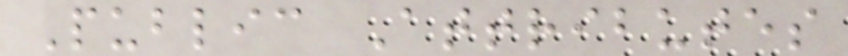Public Attributes
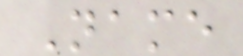Name
